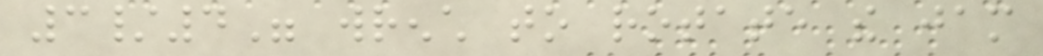3/4" wrench to rotate the jam
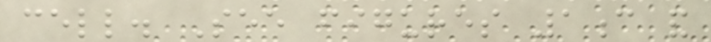cell. See figures 1c and
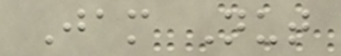Jam Nut
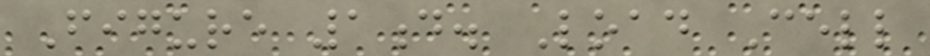Figure 1d. Load Cell
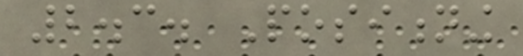2.3. Positioning
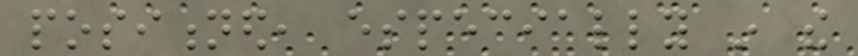positioned, especially in the
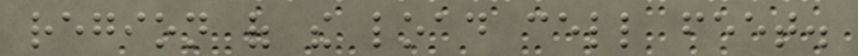region of the load cell feet.
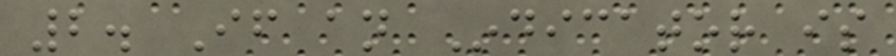2. If an Indicator is
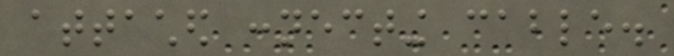attached connecting cable.
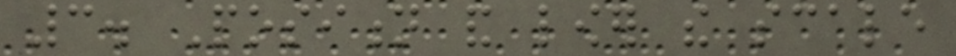3. Position and lower the scale
